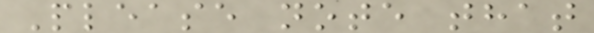Please note that
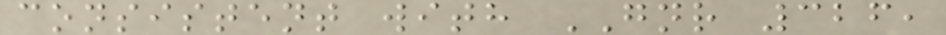consistent with GNR 326,
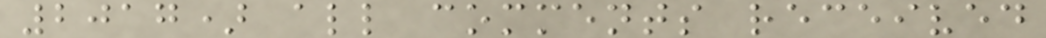2017) all comments received
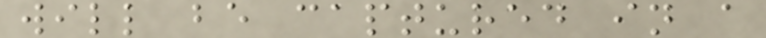will be captured in a
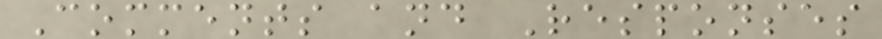Comments and Responses
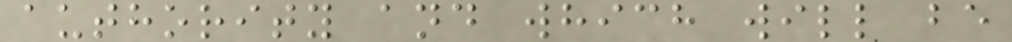authority and which will be
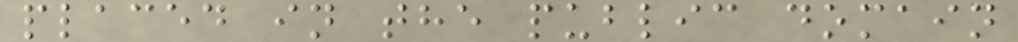placed in the public domain
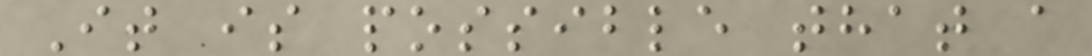It is possible that a
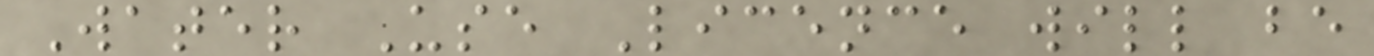Water Use Licence will be
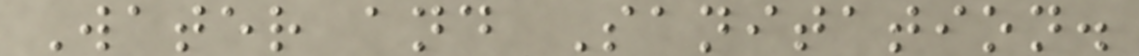Water and Sanitation.
